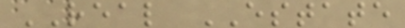REAL ESTATE
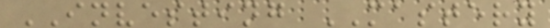INVESTING MASTERY
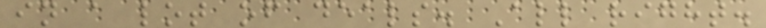in a lot of deals. All right.
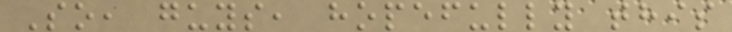So, guys, hopefully this
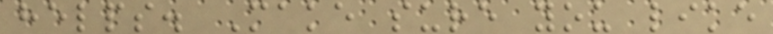helps. Make sure you like
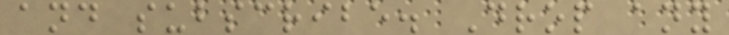and subscribe. Drop any
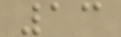13
